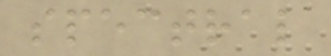spectral
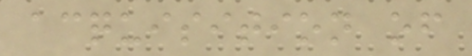acquisition of
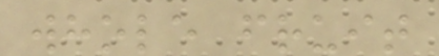whole fruit
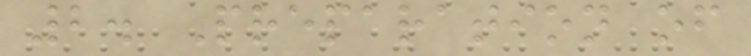2. Preparation of
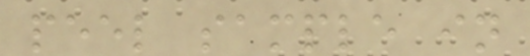peel sample in
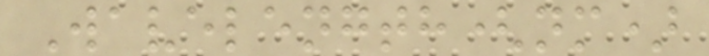Wavelength(nm)
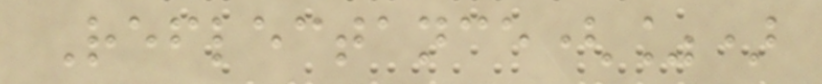Reflectance(%)
